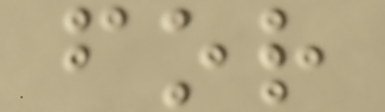for
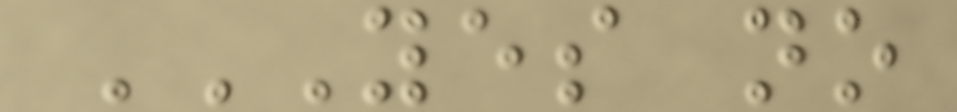YES NO
